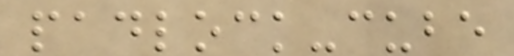padlock-cube
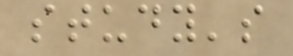study's
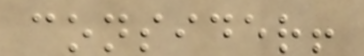consider!
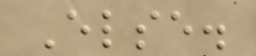Else.
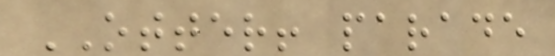OTTER! parade
